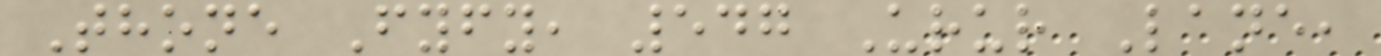Thone Fyfy, 547 Urur Lane,
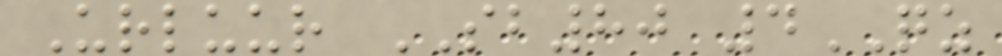Urluur SB80 4QZ
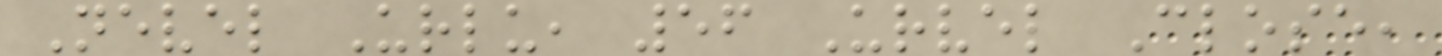Nevel Urlu, 56 Urvel Close,
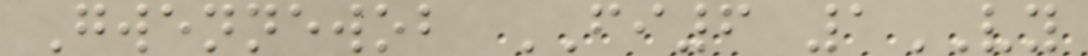Gwennewob FI6 1VY
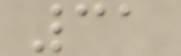31
